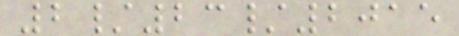2/23/2015
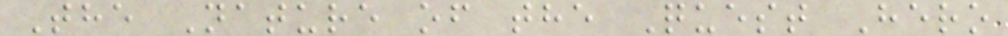The Nature of the Quest Hero
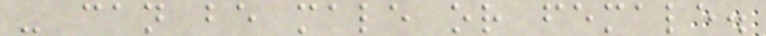- can be male or female.
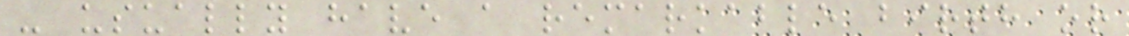- usually have a remarkable birth or
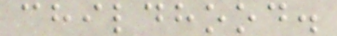childhood.
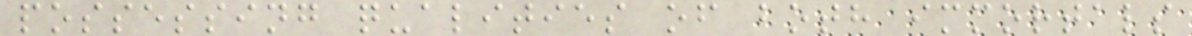possessing qualities of both immortals
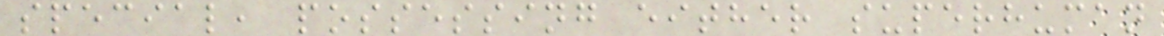special, possessing either superhuman
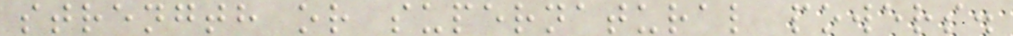strength or supernatural powers.
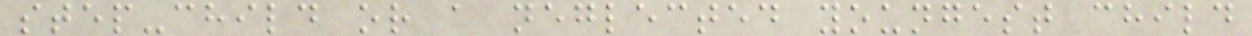step-child or a neglected youngest child
